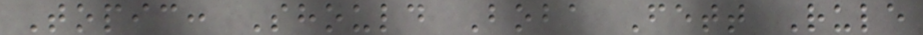Topic: Should Boba Fett Rule
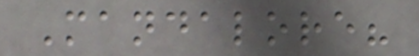Mandalore?
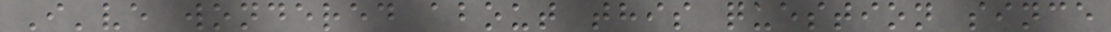I've wondered about this question since
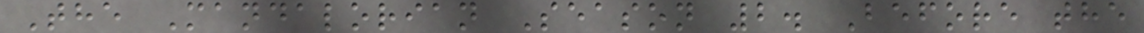The Mandalorian Season 2. Before the
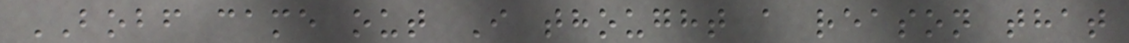BOBF came out I thought a reason that
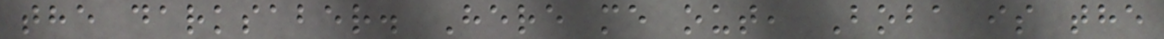the darksaber. Here me out, Boba is the
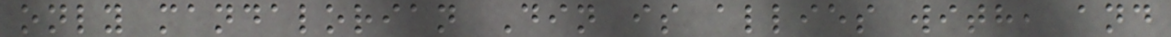only mandalorian Din is allies with, and
